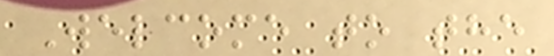Welcome to the
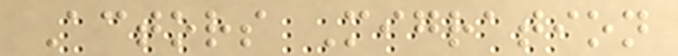Actors Migration
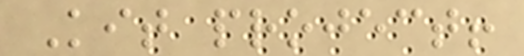Kit project!
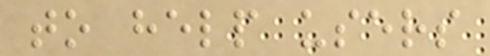to help users
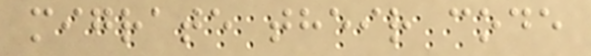migrate their code
